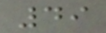49
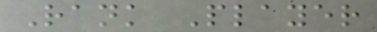Rank Player
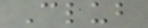Club
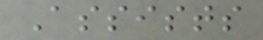Assists
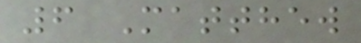6 Matthew
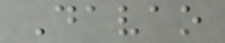Davao
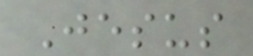Jesus
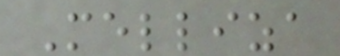Melliza
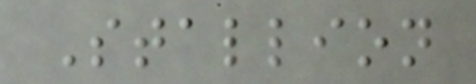Stallion
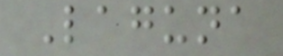Laguna
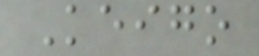Keigo
